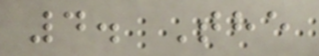4. The
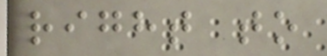right to
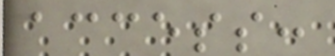access:
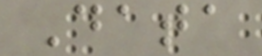Data
